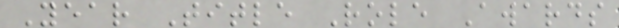Year Title Role Awards
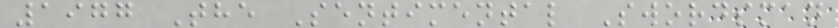1977 The Sentimental Swordsman
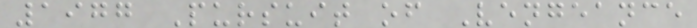1977 Pursuit of Vengeance
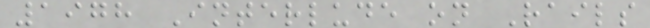1978 Interlude on Rails
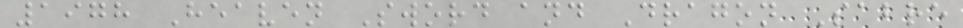1978 Heaven Sword and Dragon Sabre
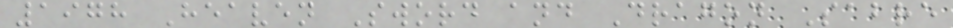1978 Heaven Sword and Dragon Sabre
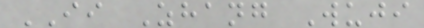II Zhang Wuji
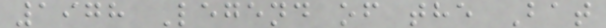1978 Legend of the Bat
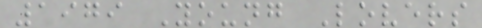1979 Young Lovers
